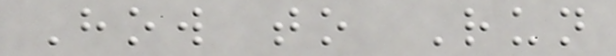How to Run
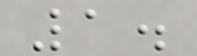1.
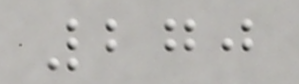270
